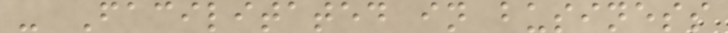- Facilitated in business
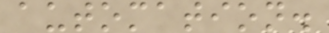automation.
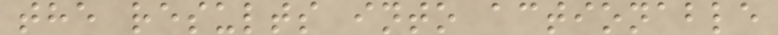the results into actionable
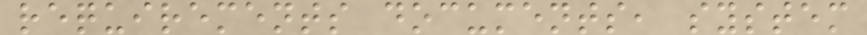requirements documents, system
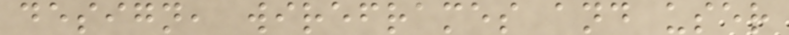design, wireframes and user
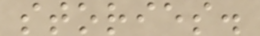stories.
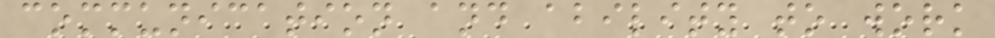communication and ability to work
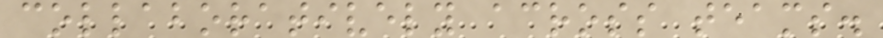collaboratively across teams.
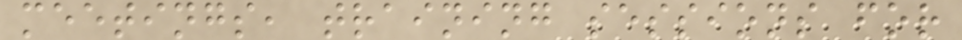meetings, training sessions for
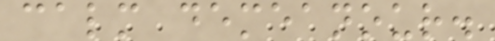calm demeanour.
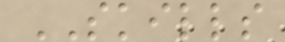SKILLS
